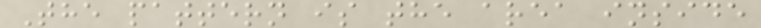The pattern is the area inside
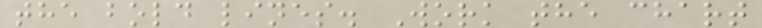the bold lines. Work the chart
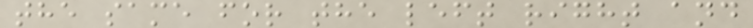the same for the left right and
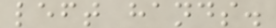left hands.
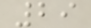29
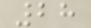28
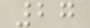27
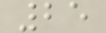25
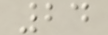24
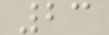23
